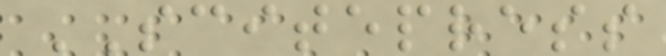SCITEPRESS
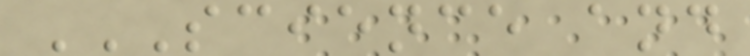SCIENCE AND
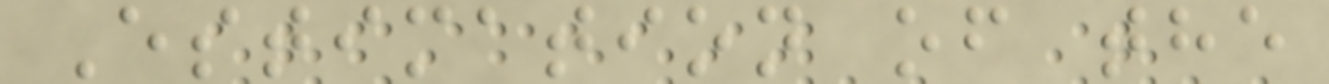Estimation of the
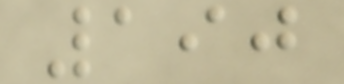190
